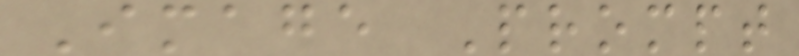Image Prompt
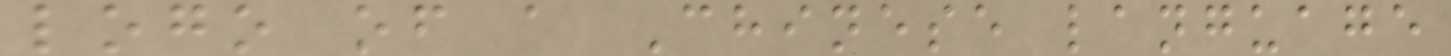logo of a Chinese language
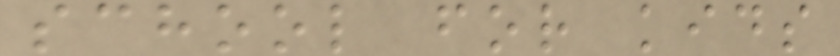school for kids
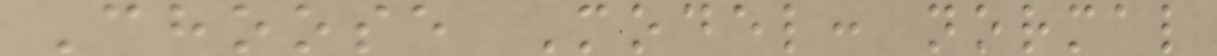Choose Model: normal
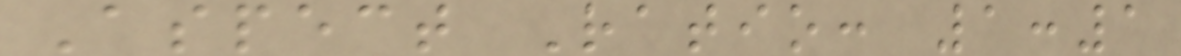Aspect Ratio: 1:1
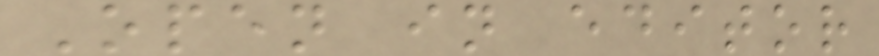Open in editor
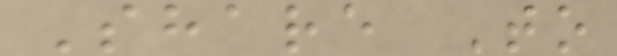Share To
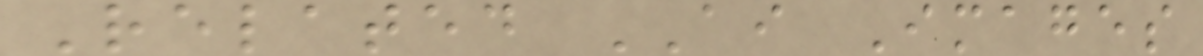Related AI Images
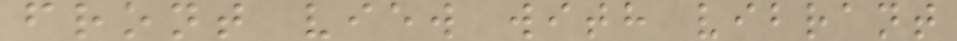front view with vibrant
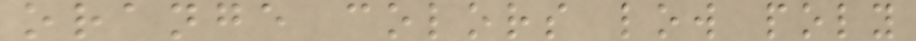orange colors low poly
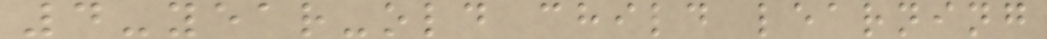4-year-old child learning
